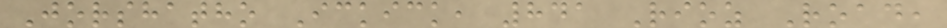Jorshatho Ickick, 841 Rioz Road,
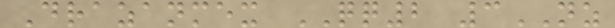Drazanmex QQ2 3NZ
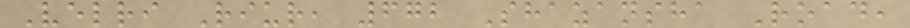Velri Riur, 672 Shazansha Road,
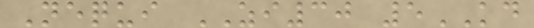Nequi ZI30 5KD
